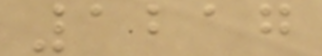1217
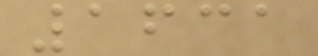1631
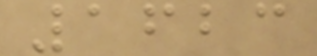1623
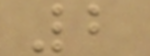2
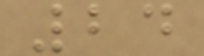24
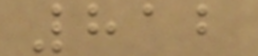812
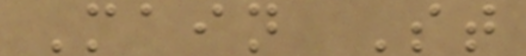Main St
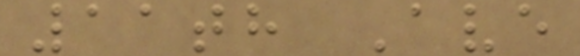11th Ave
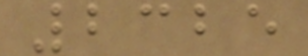2325
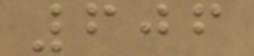606
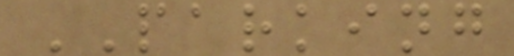PARKING
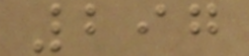297
